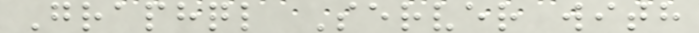Graphql Server with
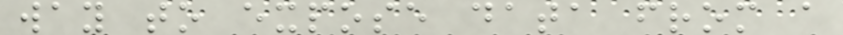way to expose data from a
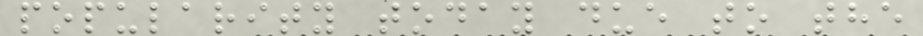popularity today due to the
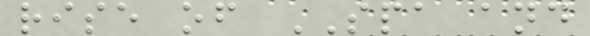rise of SPA and
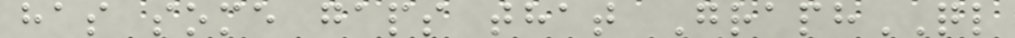has some gaps that GraphQL
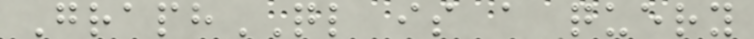GraphQL is a query
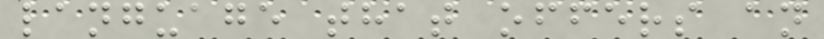language that offers an
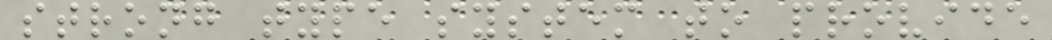strong type system to provide
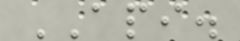API.
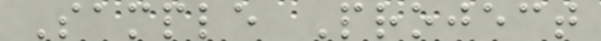Sample Project
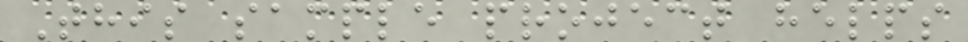This sample project helps
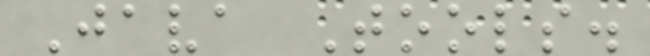Java Tools.
